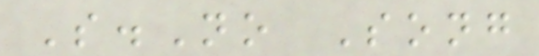S.No Song
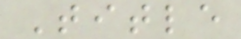Title
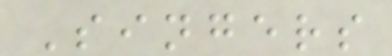Singers
